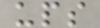ups
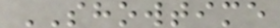SHOWTIME
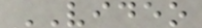VIDEO
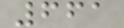661
